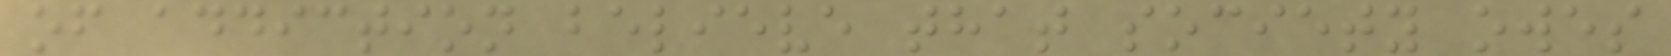of addiction believe that society owes
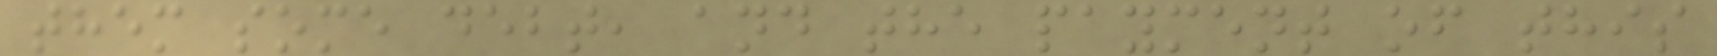them some debt, and the payment of this
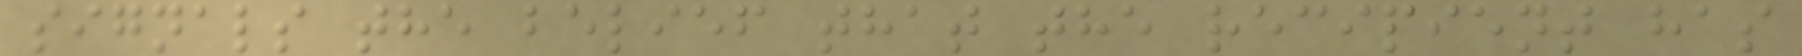signals the belief that the recipient has
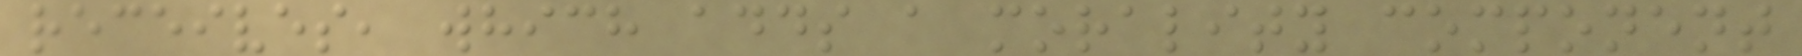receives, which adds a morality component
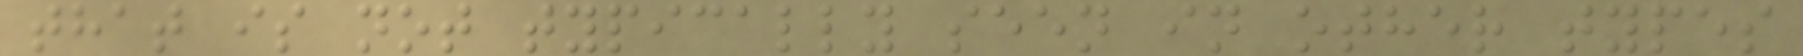that is not typically seen in other types
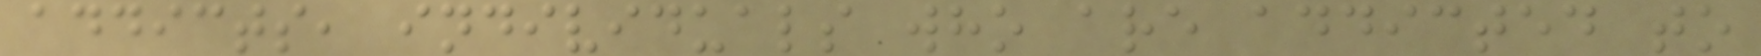addicts, individuals who are addicted to
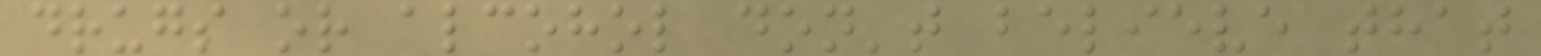drugs or alcohol don't believe that
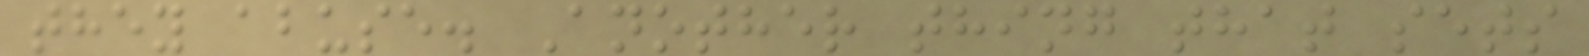they abuse. Another thing that sets
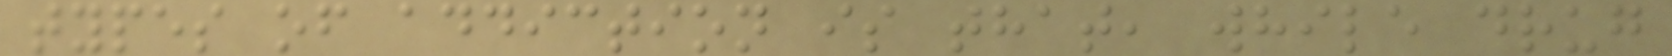types of addiction is that, while drug
